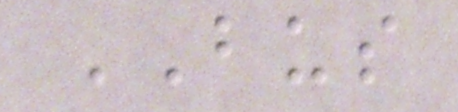BUS
